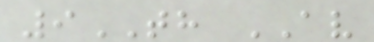9TH AV
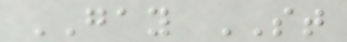GAY ST
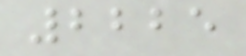2225
